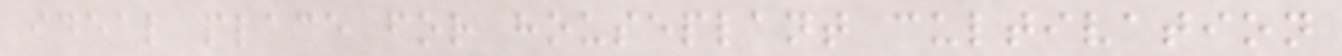ideal place for houseplant cultivation
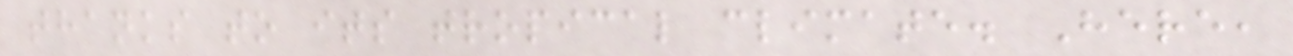thanks to its tropical climate. Here,
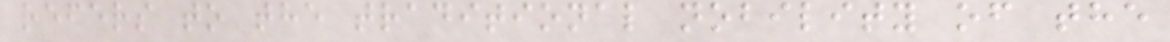refers to the traditional nobility of the
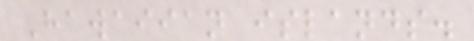Hawaiian islands.
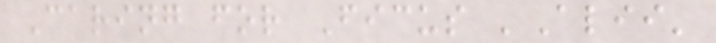Caring for Ficus 'Alii'
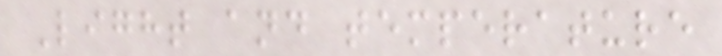Light and temperature
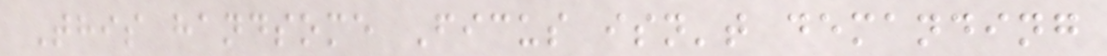This handsome Ficus isn't demanding
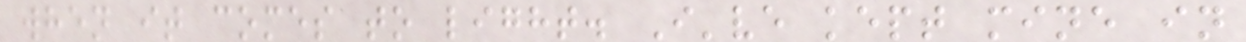when it comes to light. I've kept mine in
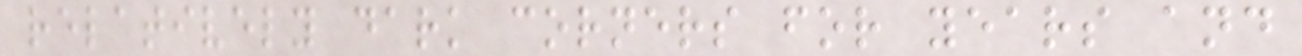relatively dark corners for years and
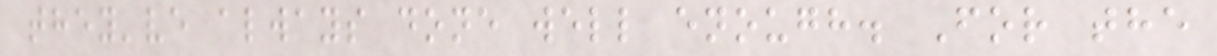they've always done well enough. For the
